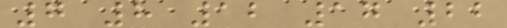7 8 12 17 22
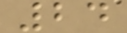24
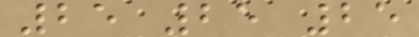25 25 25
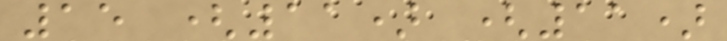15 (11) (11)
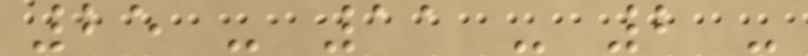25 - 11 - 2 -
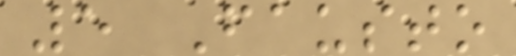5 Fausto
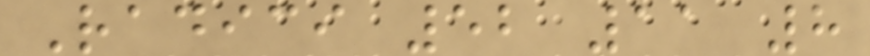Radici 52 11 8
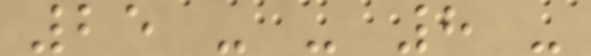25 - - 8 -
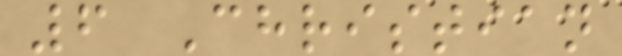6 Christian
